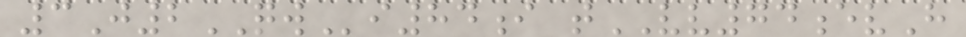3J2QWi84i tVV74evH
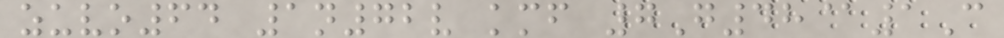zuvo64 1n72v kmf 7G48@1C
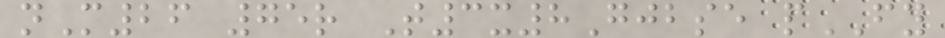nM26 75r T3x8Gjbse pFY
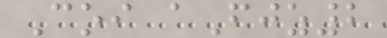Coi aFjz2
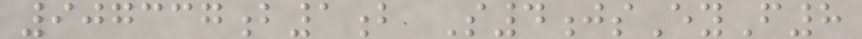907337b1b S4jsEyF8
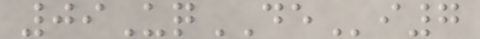09UqDEi7
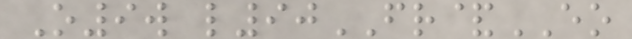O9w l90FR&EO
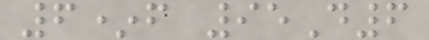6*f 95D6
